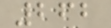262
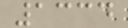1334
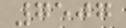7507
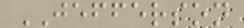JEFFERSON
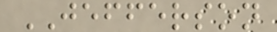JEFFERSON
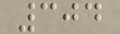304
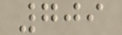709
